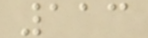113
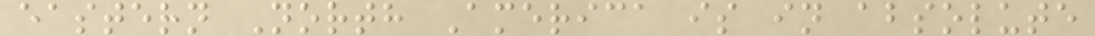eastern North America is in absolute
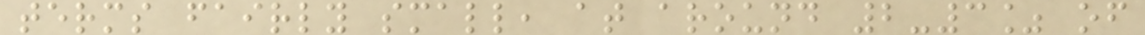terms fairly small, at around 2-3% of
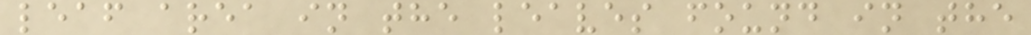leaf area in the leaves found in the
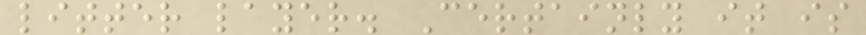litter layer. Certainly it is
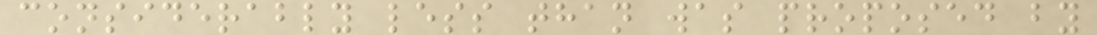considerably less than was proposed by
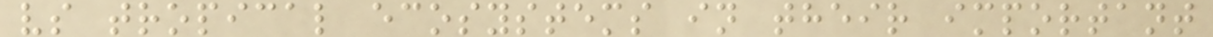vs tropical ecosystems in their important
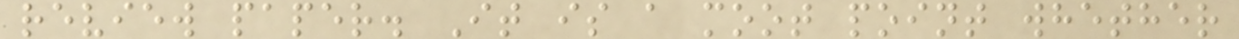review paper. It is a moot point whether
